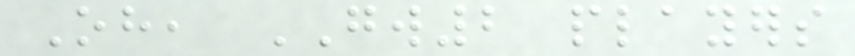Oh, GW2 players
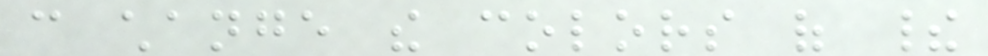can change the colors of their
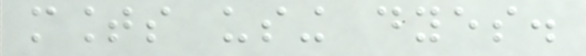mounts using dyes.
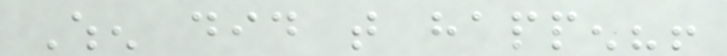When did that happen?!
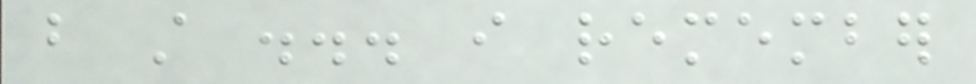but still ... i remember
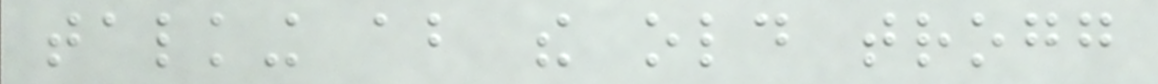talking about the old trogg
